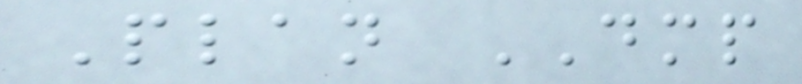Plan DMP
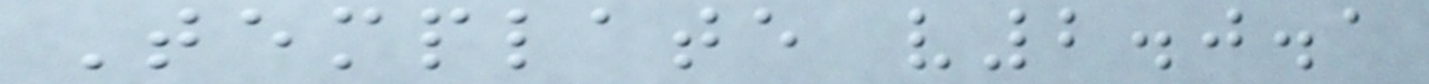Template v2.0.1
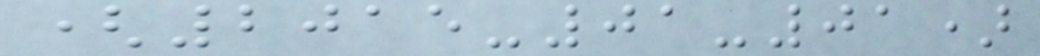(2015-01-01)
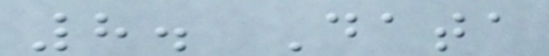8. Data
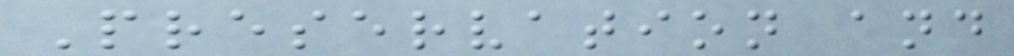Preservation and
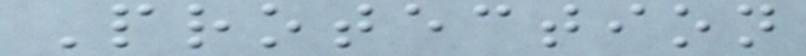Protection
